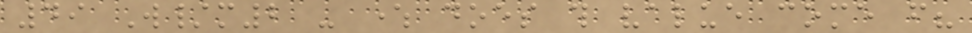49 W/m2 - where does this value come from?
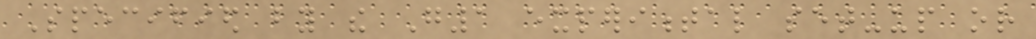Specified by the G1 experimental set-up or
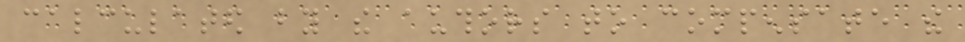calculated by the authors to compensate the
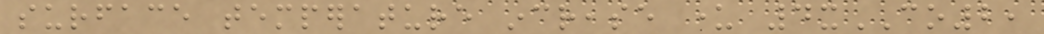surface temperature increase under 4xCO2,
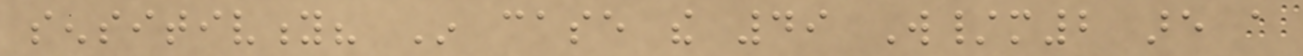sensitivity? In case the 49 W/m2 are a
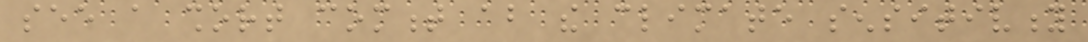see a short comment about the climate sensitivity
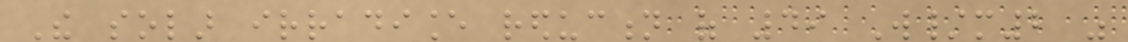The solar irradiance reduction of 49 W/m2 was
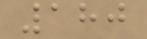180
